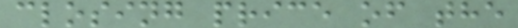closing price of the
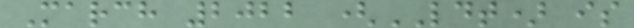March 2022 (LDT) is
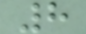8
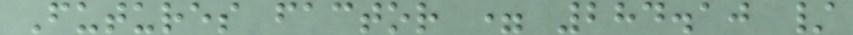Futures factor = 284.10 /
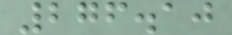276.10
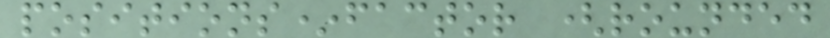positions*factor (rounded
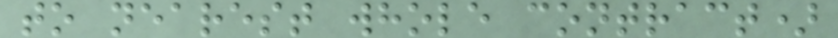to nearest whole contract)
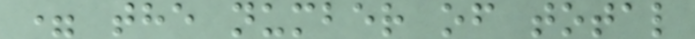= the number of total
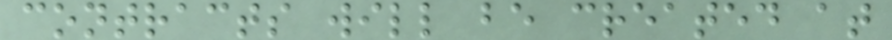contracts will be created at
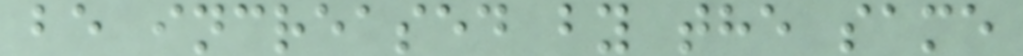be increased by the same
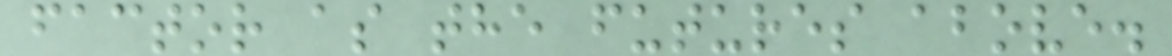factor as the futures above.
